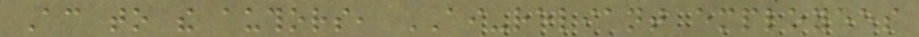According to the authors, AI-reliant employees
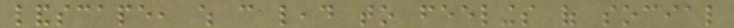landscape, which can lead to feelings of social
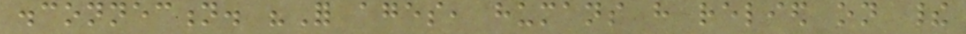disconnection. "For ages, humans have relied on their
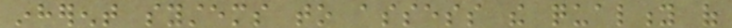inherent systems to assess the quality of
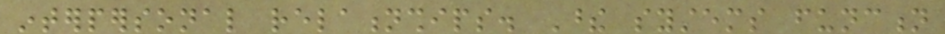interpersonal relationships. These systems function
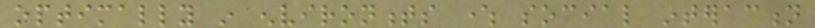optimally in environments where social interaction
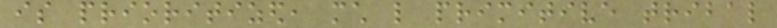is prioritized, much like primitive tribal
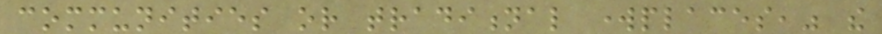communities or traditional workplaces," the
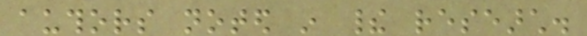authors noted in their research.
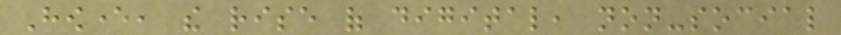However, the rise of digital, non-social
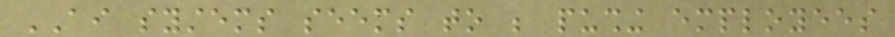AI systems seems to be pushing employees
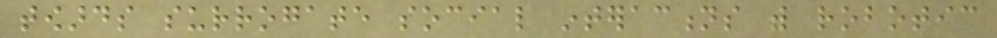towards surrogate social interactions with robotic
